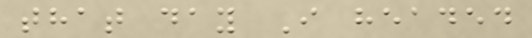that day I headed
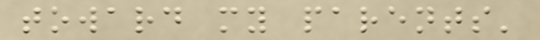toward my parents'
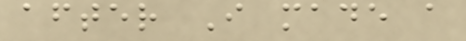after I made a
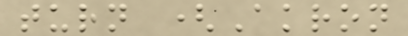turn (Akron
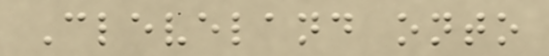Cleveland onto
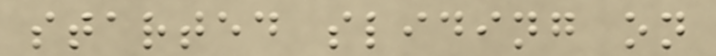started sliding on
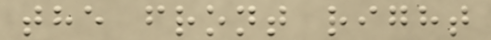the front right
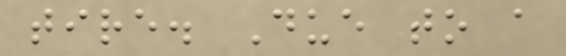tire. Due to a
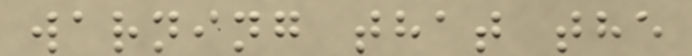warning that the
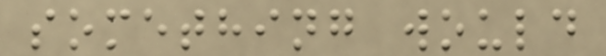something would
